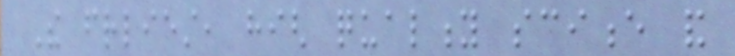The friendliest, high quality science and
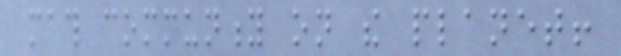math community on the planet!
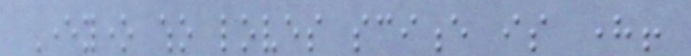Everyone who loves science is here!
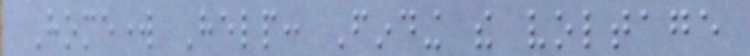Homework Help: Finding the voltage
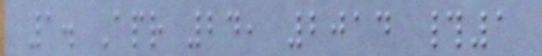1. Apr 24, 2014 #1
